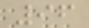96
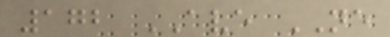172 AVE NE
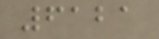6121
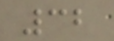32
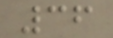36
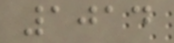1014
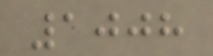1008
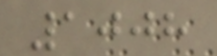1008
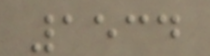1534
